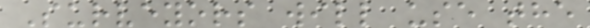Surveyors will use the
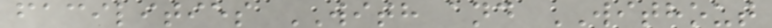facilities WITH and WITHOUT
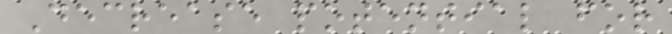Decrease potential for
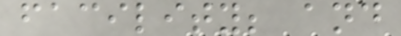facility; and
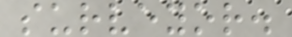surveyor.
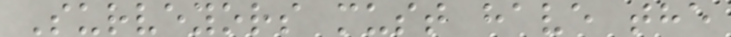Surveyors must have the
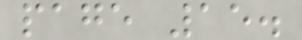page 15.
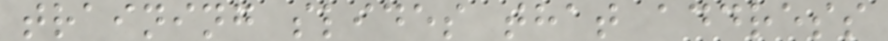training slides that address
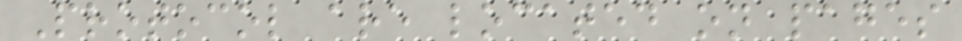Protocol are located on pages
